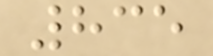835
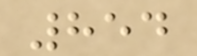854
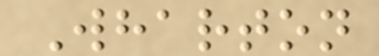Wharton
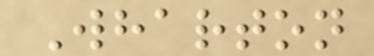Wharton
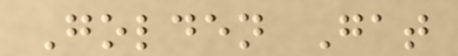Golden Gat
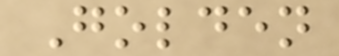Golden
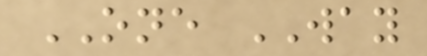ONE WAY
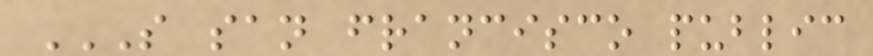S SAN FRANCISCO PUBLIC
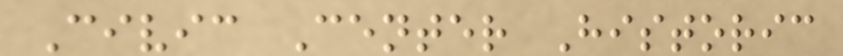Civic Center Historic
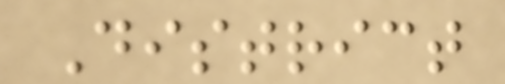District
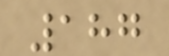187
